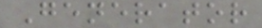Generator
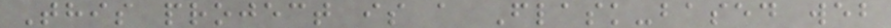This project is a Flask-based web
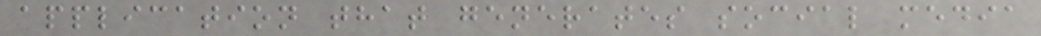application that generates social media
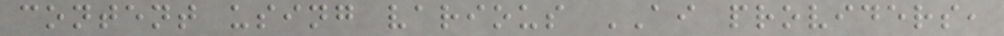content using various AI providers,
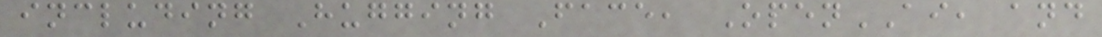including Hugging Face, OpenAI, and
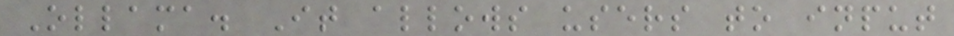Ollama. It allows users to input
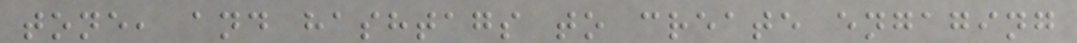tone, and hashtags to create engaging
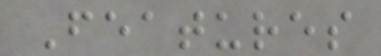Features
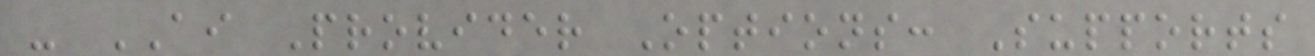- AI Provider Options: Supports
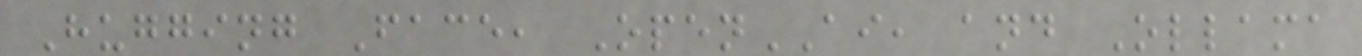Hugging Face, OpenAI, and Ollama
